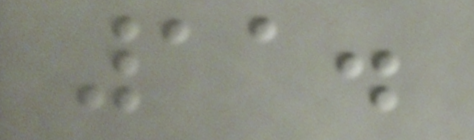11.
